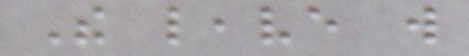The leave will
